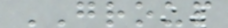GROUP
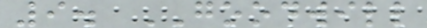9. GOODWILL
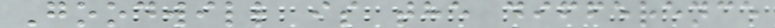Goodwill is the difference
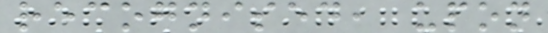recognised, upon
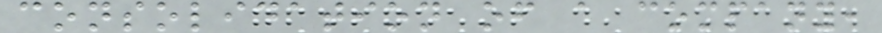consolidation of a company,
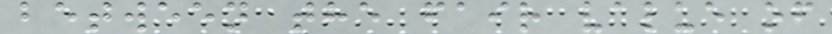between the fair value of
